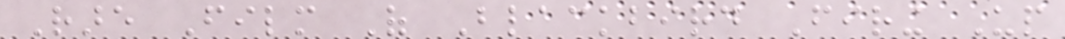Rare Film Of Blackbird Firing Up
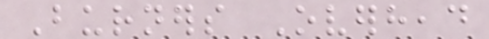Burners Overhead
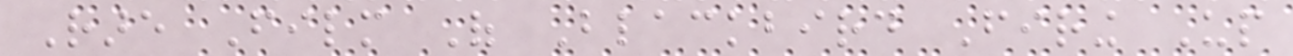Rare Film Of Blackbird Firing Up
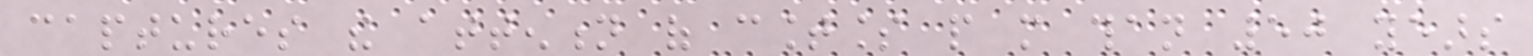captures the attention of countless people more than 50 years
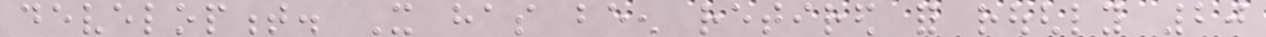development. It has been retired for roughly 20
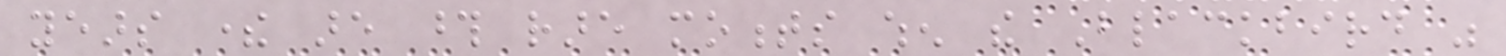years there are those rare moments when the Blackbird was
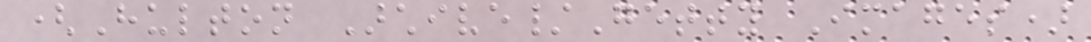(Hulton Archive/Getty Images)
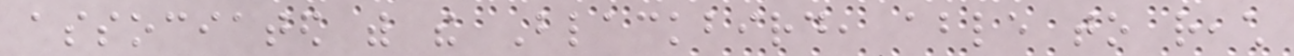associated with the Blackbird, able to reach
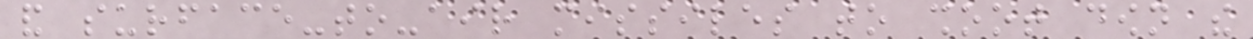and surface-to-air missiles to shoot down the
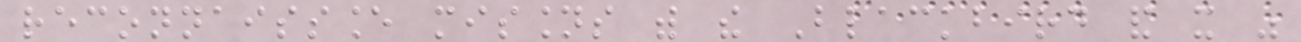reconnaissance missions with the Blackbird and it was
